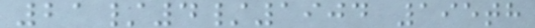21/4/1904 195th
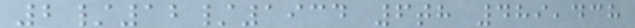2/12/1934 6th 489,438
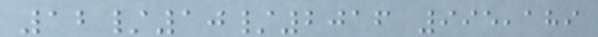12/10/2016 995,189
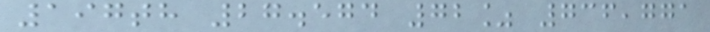197th 27.574 72% 736,771
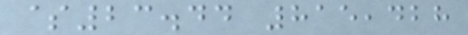$23.44 815,428
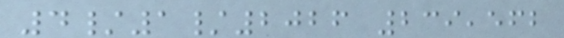4/1/2026 239,562
